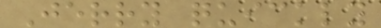Jerry quickly
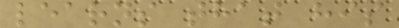learns that his
